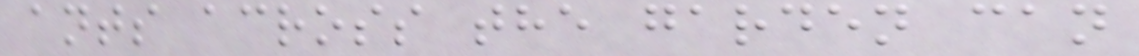ants across the garden can
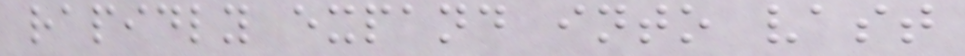rapidly expand into vast
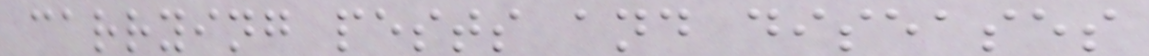carrying pests and diseases
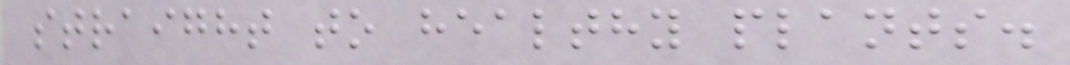straight to healthy plants.
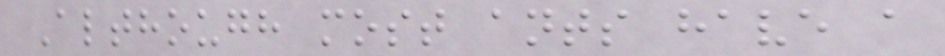Although most ants have a
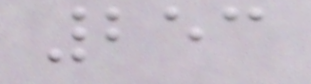253
